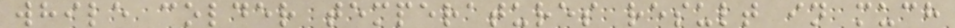while colder temperatures result in much
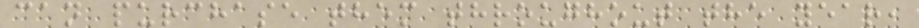can purchase them throughout the year,
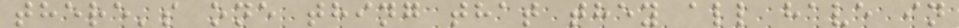there's one thing that they all have in
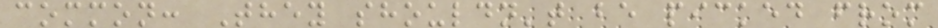common: They shouldn't be picked from
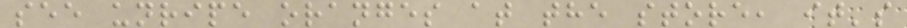see unripe oranges at the store, it's
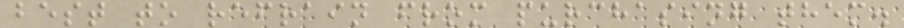best to refrain from purchasing them.
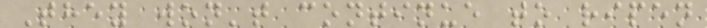They won't continue to ripen
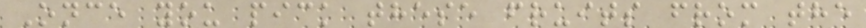Once you pick these fruits from the
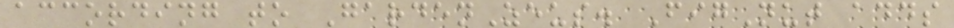according to GardenZeus. FigNut adds
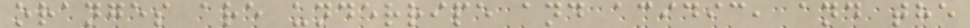oranges are underripe and acidic, and the
